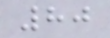80
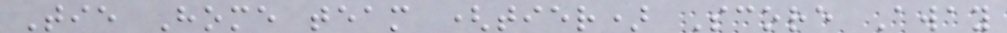Tie Home team (tier) Score Away
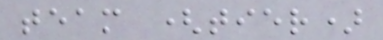team (tier)
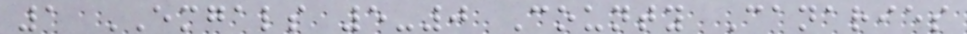1 EMGALS 5-0 County Canaries
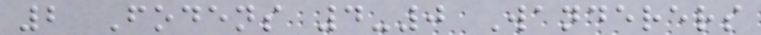2 Fodens 4-0 Wanderers
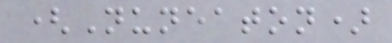(Nuneaton)
